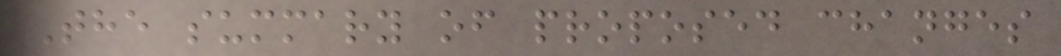The summary of proposed changes
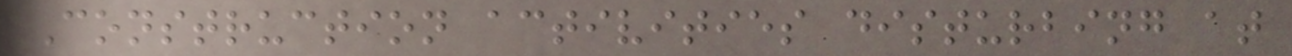Construction activities disturbing at
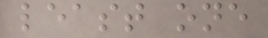least one
